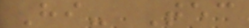Hi- Tec
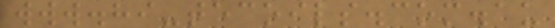www.hi-tecoils.com.au
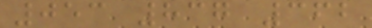053 837 362
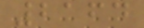2164
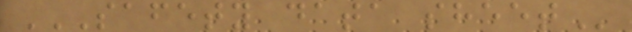SAFETY DATA SHEET
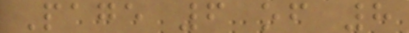Page 6 of 8
